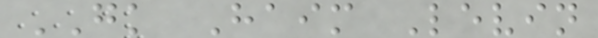GK Haim Levin
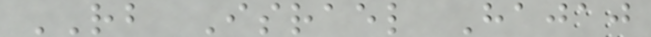RB Israel Hajaj
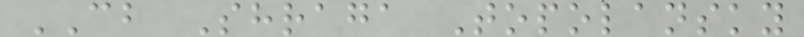CB Shraga Topolansky
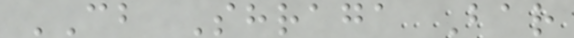CB Shraga Bar
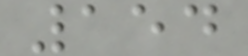154
